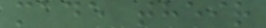made their
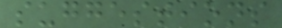suggestions
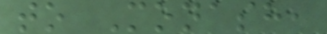to Monash,
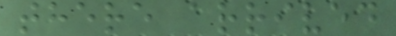there arrived
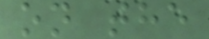on the
